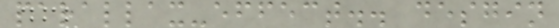parallax-effect.. desgin
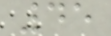45
